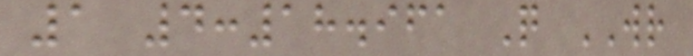1 4:18.961 Q WR
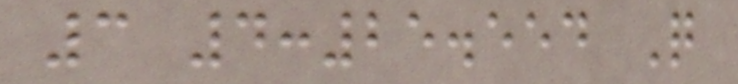3 4:25.554 Q
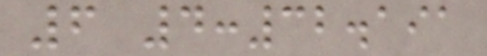6 4:32.191
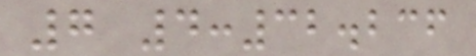7 4:32.236
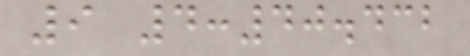9 4:40.432
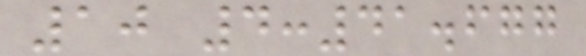10 4:41.677
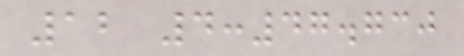12 4:47.730
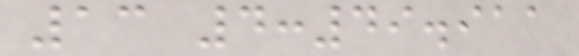13 4:49.911
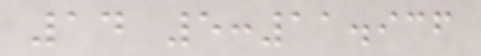14 5:11.936
